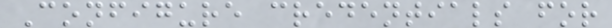Configure credentials for
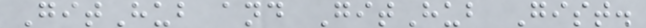GitHub and GitHub Gist.
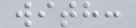with:
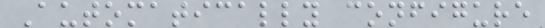Automatically configure
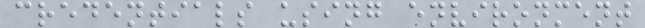credentials using environment
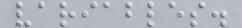variables.
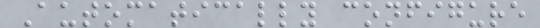Automatically configure
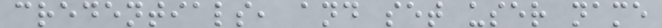credentials, and set user name
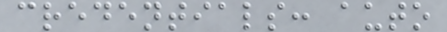credentials: auto
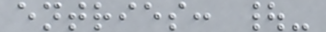entries: |-
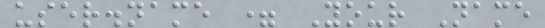user.name = Your Name
